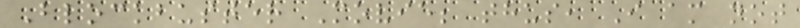Blockbuster Movie; thus, I am not
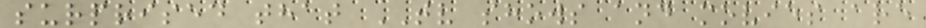surprised that TV shows and movies are
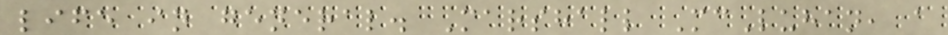life in general. Marshall McLuhan, a
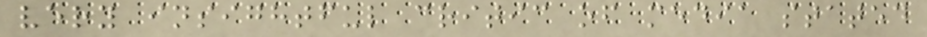very insightful critic of media stated
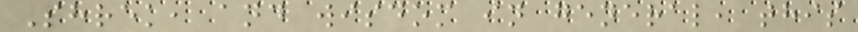Shrek, and wisdom in general, this
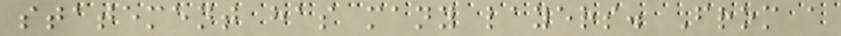statement has many layers. From a
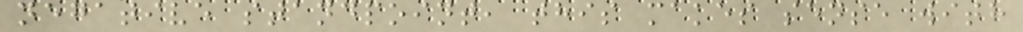negative standpoint, this makes sense with
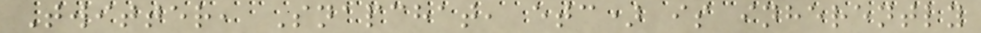Twitter, Snapchat, etc) is inherently
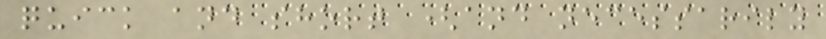quick and short (and necessarily
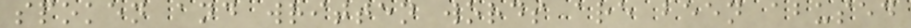spoken and written words are been abused
